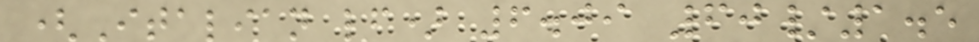(Italian lf) 6.09 60/1.5
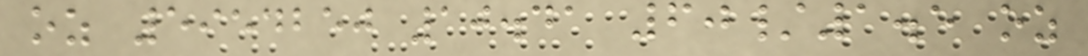oz 5954250 10.41 60/1.5 oz
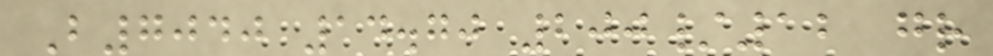B7040 14.70 200/12 gr
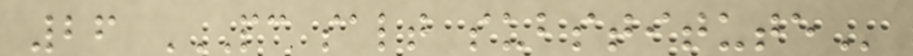26 PC SALT SUBSTITUTE
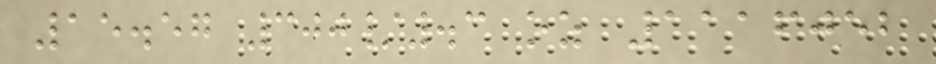15.57 300/.3 oz 1116052
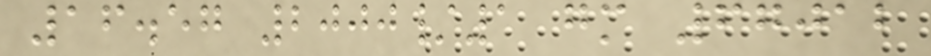16.57 2000/1 gm 67012
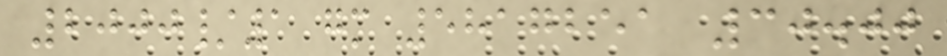2000/1 gm 5817251 30.00
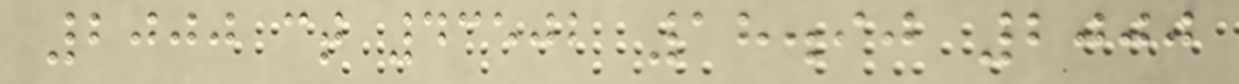2000 ct 43502 18.90 2000
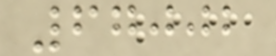67002
